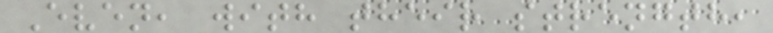Even, with their strength,
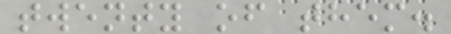twenty of them.
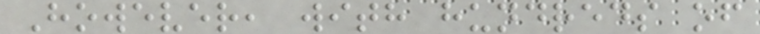However, with hundreds of
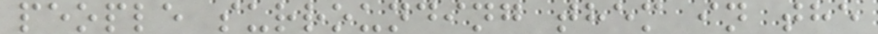people surrounding them in the
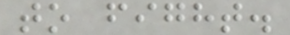to fight.
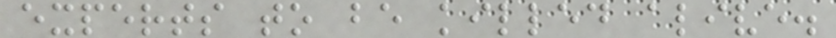experts to be killed alive.
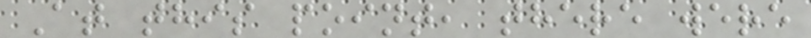At this point, there were
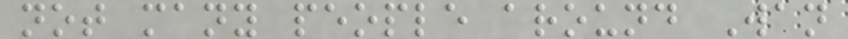not many people around Wan
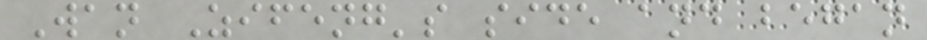Wan Zifeng's side and began
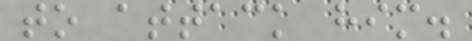to attack him.
